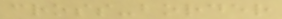cross-border
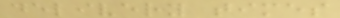delivery times
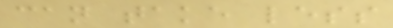can take less
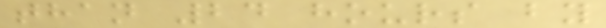than 24 hours by
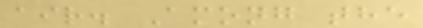air. Among the
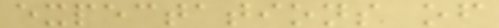expectations of
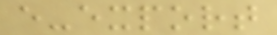e-export
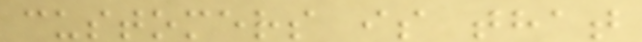customers is that
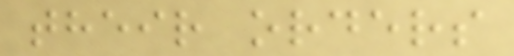their orders
